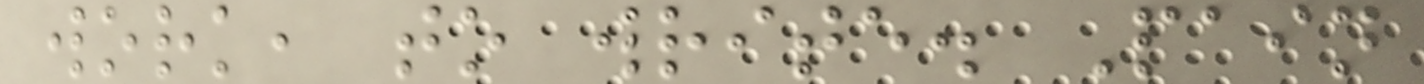work, to write. Pain
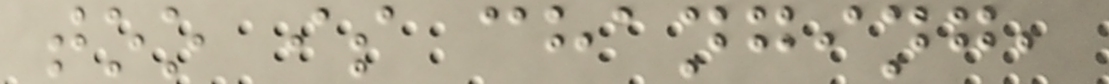too is changing,
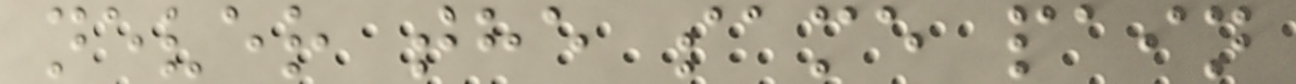never the same pain
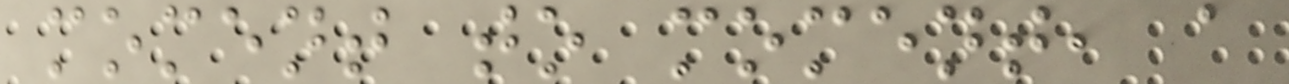moment to moment, a
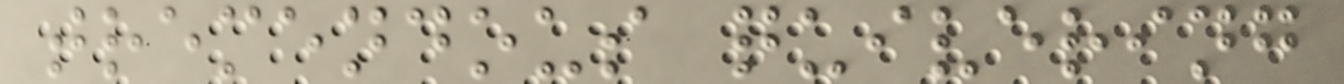tremendous quivering
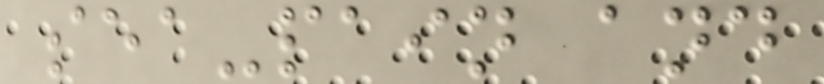sea-pain and
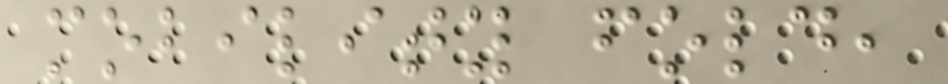mobility fold,
